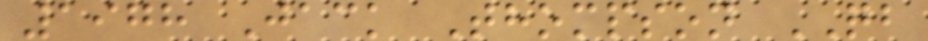1978 Jack Thompson QB
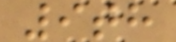9th
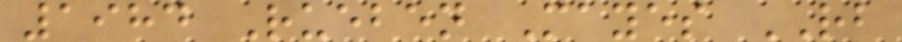1984 Rueben Mayes RB
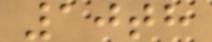10th
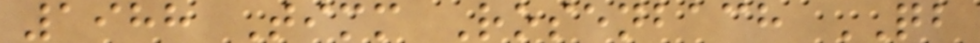1988 Timm Rosenbach QB
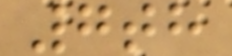7th
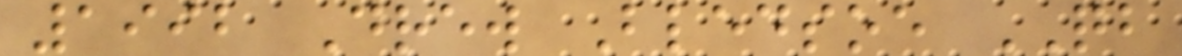1992 Drew Bledsoe QB
